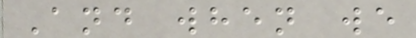And when we
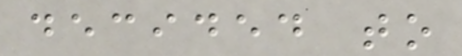decided to
